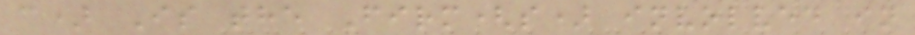c) Is the Firm(s) involved in
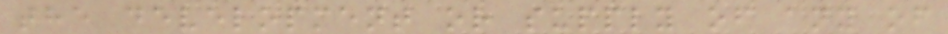the development or supply of any of
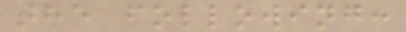the following:
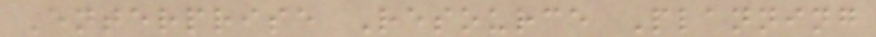Enterprise Resource Planning
